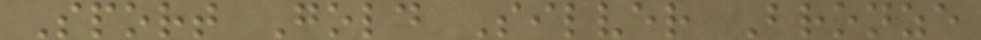Sport Gold Silver Bronze
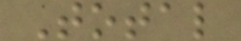Total
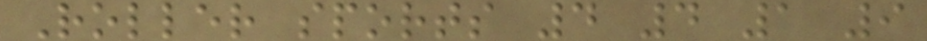Roller sports 4 4 1 9
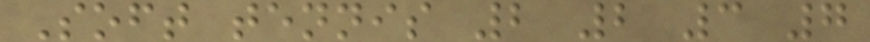Soft tennis 2 2 3 7
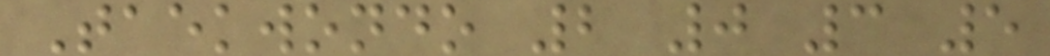Taekwondo 2 0 3 5
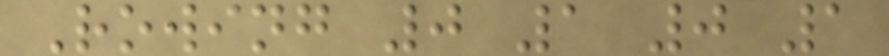Rowing 0 1 0 1
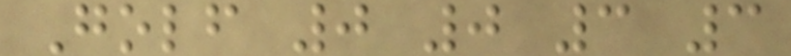Golf 0 0 3 3
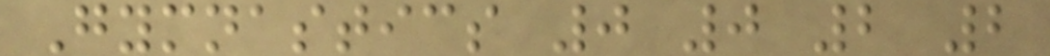Gymnastics 0 0 2 2
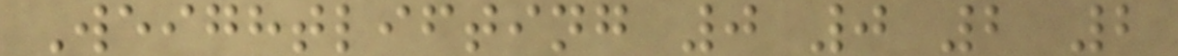Weightlifting 0 0 2 2
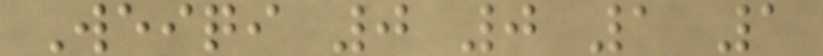Weiqi 0 0 1 1
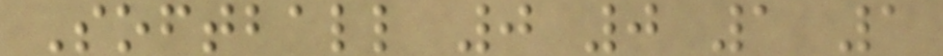Softball 0 0 1 1
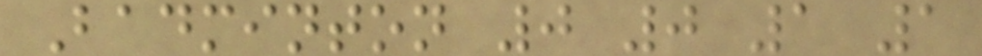Badminton 0 0 1 1
